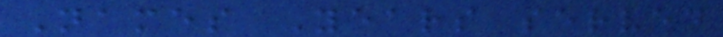Names Years served
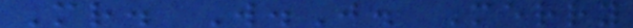Mr. W.J. Merry
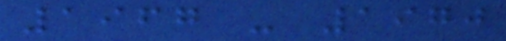1967 - 1970
